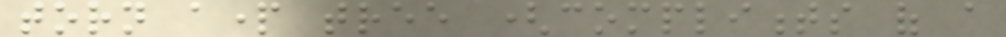torn apart tree (compliments of a
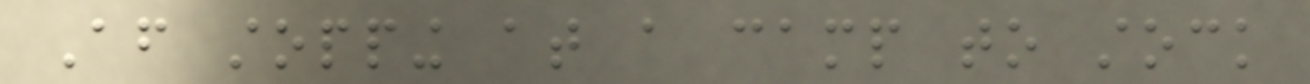After stopping at a camp to stock
